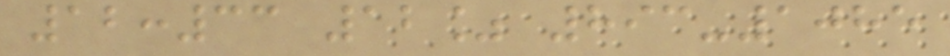12:33 12% 893-1085
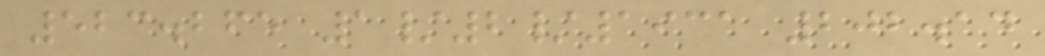523.265 1/2/1931 202.14
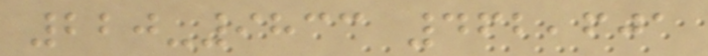220-9833 462,601
